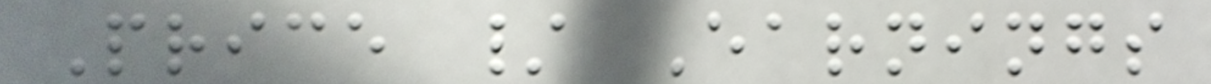Price / Earnings
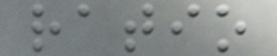ratio
